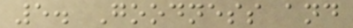5. Goodness and
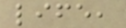life,
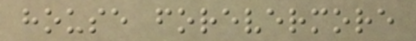house forevermore
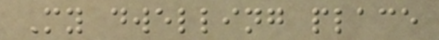My dwelling place
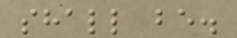shall be.
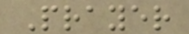Prayer
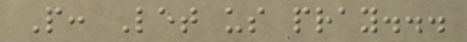P: Let us pray...
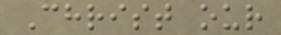Christ our
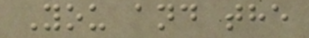You and the
